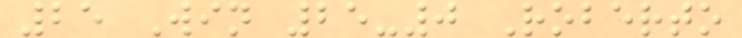25 Win 25-0 Roberto
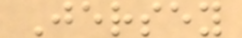Jersey
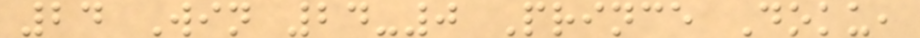24 Win 24-0 Prince Doku,
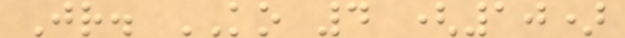Jr. KO 4 (10)
